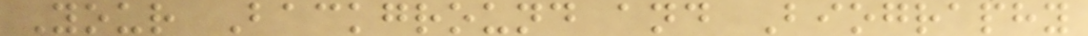Your Background and Biography
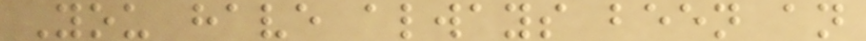You have always been an
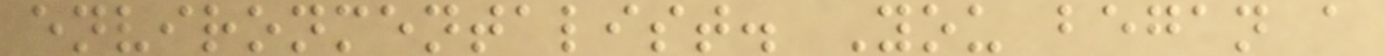environmentalist. You began a
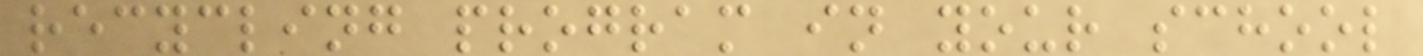recycling program in your school
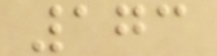173
